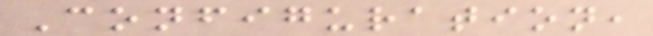Configuration,
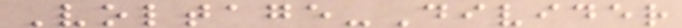Voltage-Divider
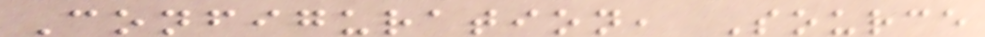Configuration, Source
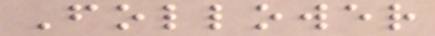Follower
